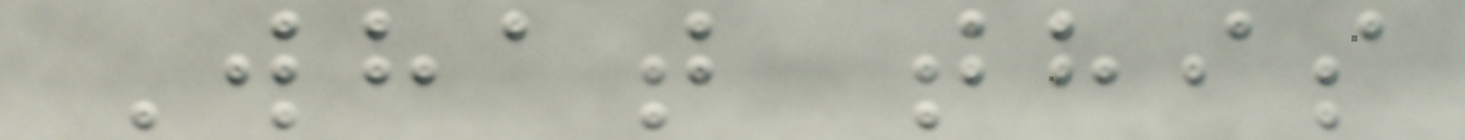What this
